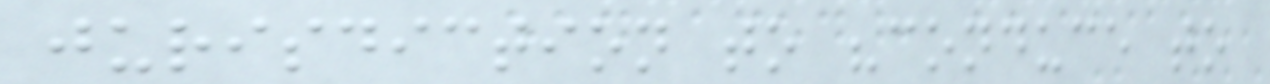jurisdiction to "conduce to
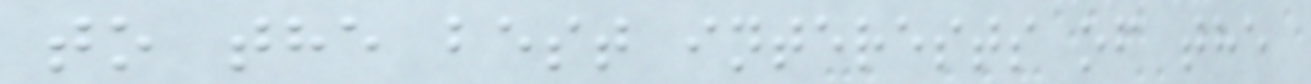to the best interests of the
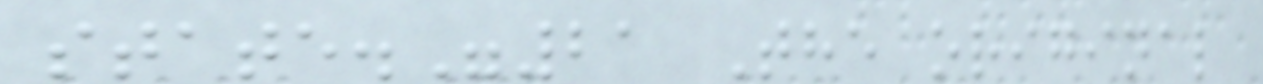state."21 The original
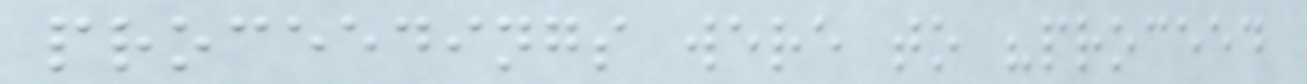proceedings were to "proceed
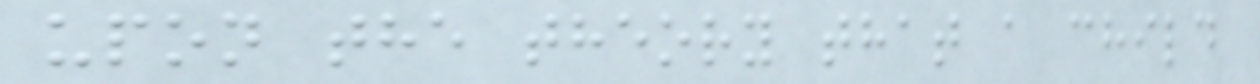upon the theory that a child
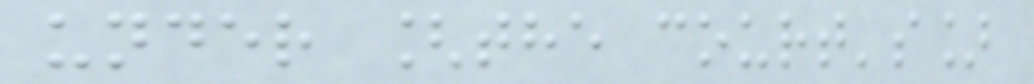under [the court's]
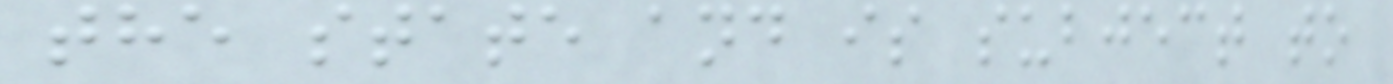the state and is subject to
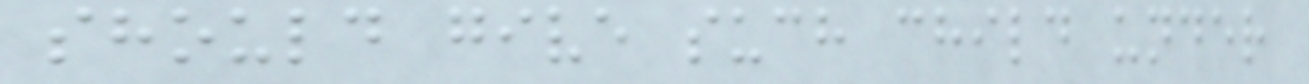should give such child under
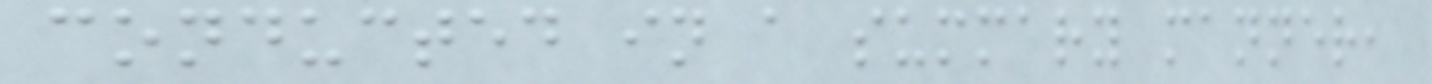conducted in a summary manner,
